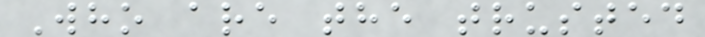Who are the trusted
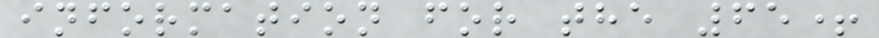information for the 65+
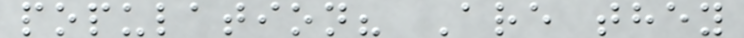population? Are they
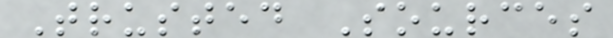Trusted Sources
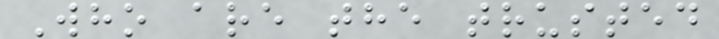Who are the trusted
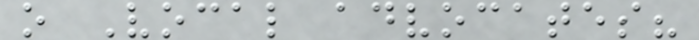o Vocal advocates?
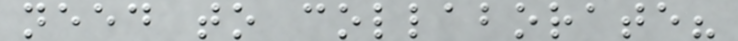need to collaborate?
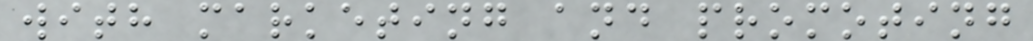with marketing and promoting
